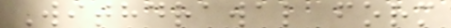Withdrawal form
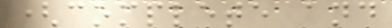(complete and
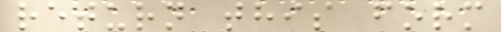return this form
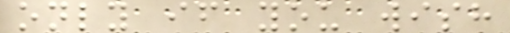only if you wish
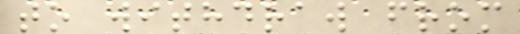to withdraw from
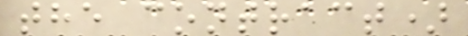the contract)
